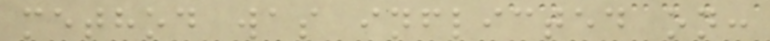method was inflicted on:
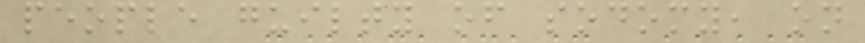people guilty of sodomy, on
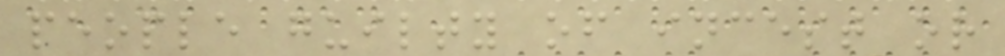people guilty of incest or
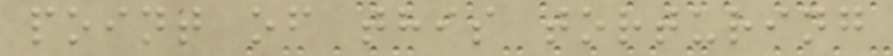point of this torturing
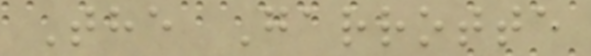The Garrotte
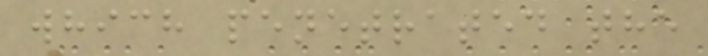which penetrated the
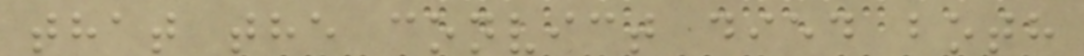that the convict died both
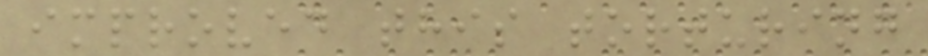improved this torturing
